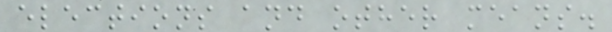elections and other means.
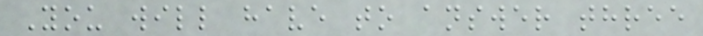You will have to answer three
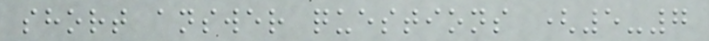short answer questions (5-7
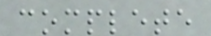complete
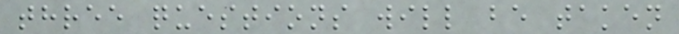three questions will be taken
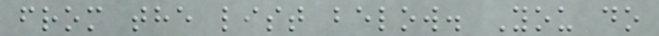from the list below. You do
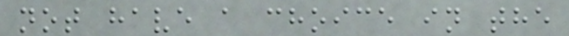not have a choice in the
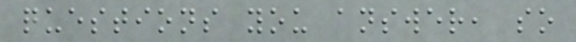questions you answer, so
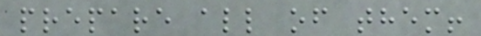prepare all of them!
